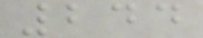244
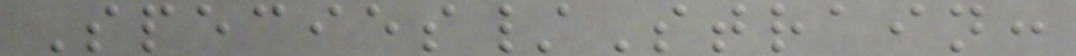Species/Strain:
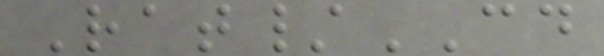Rat/CD
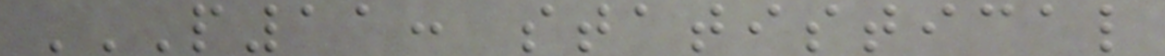P11: STATISTICAL
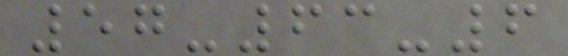57-63-6
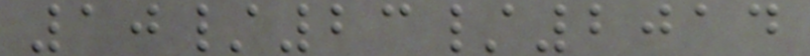10/23/2014
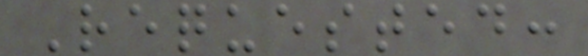Requested:
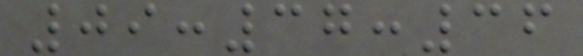09:37:36
